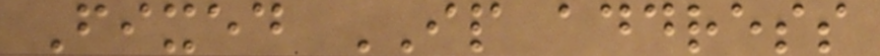Fixed IP address
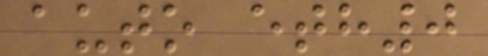auto eth0
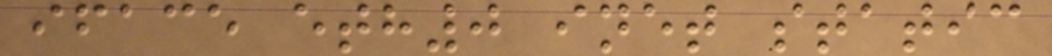iface eth0 inet static
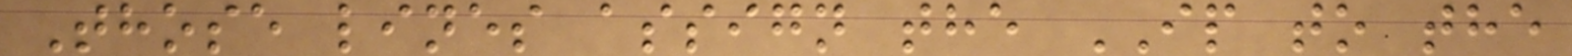Those lines assign the IP to the
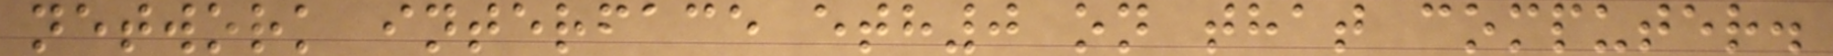network interface eth0 on that computer.
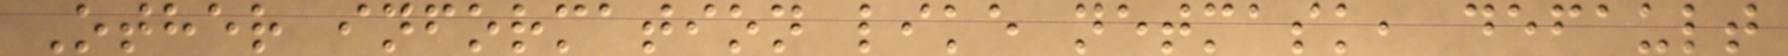Other information like netmask, default
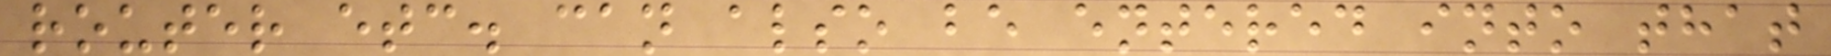router etc. can also be entered into that
